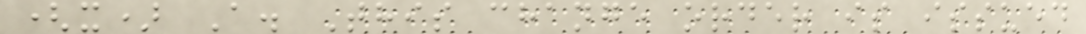(x) A. This change order is issued
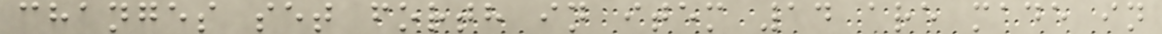changes set forth in item 14 are made in
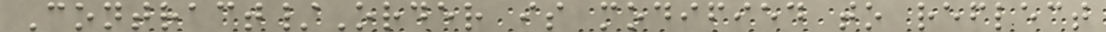Contract/Order is modified to reflect
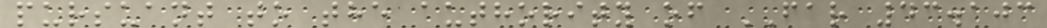pursuant to the authority of FAR 43.103
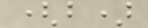(b)
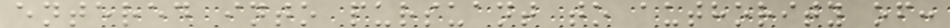entered into pursuant to authority of:
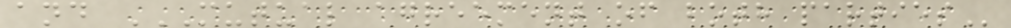and MUTUAL AGREEMENT OF BOTH PARTIES
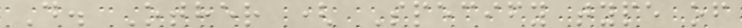D. Other ( Specify type of
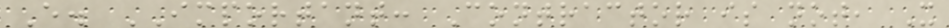E. IMPORTANT: Contractor is not, X
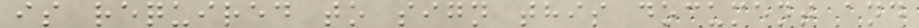is required to sign this document and
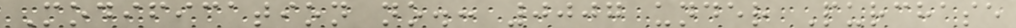Modification no.: 0007 under Purchase
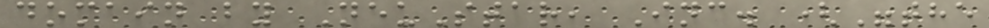domain by NeuStar, Inc. ("the
